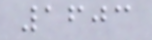1603
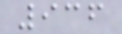936
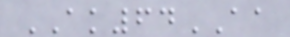AK64AA
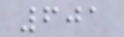601
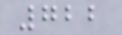722
